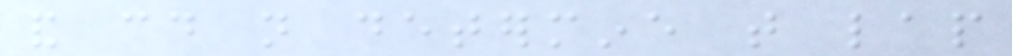and could not determine that lap
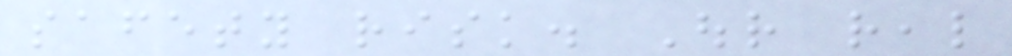safety risk. Our real
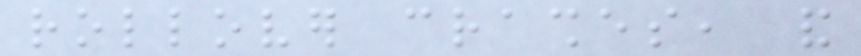rollover crashes, and
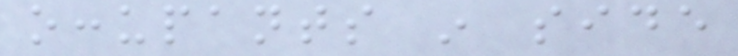occupants in side
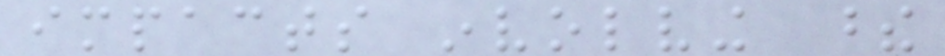impacts involving these
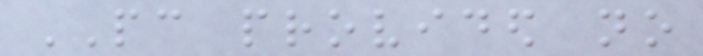PC provided no
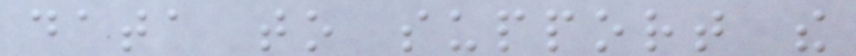data to support the
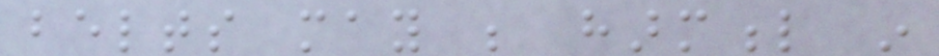belts may be harmful in
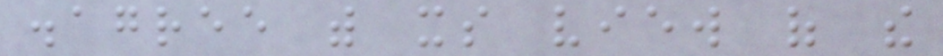disagree with its view of the
